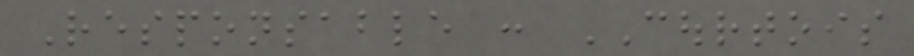Responsable : COURTOIS
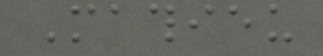Mathieu
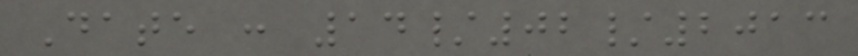Date : 14/02/2013
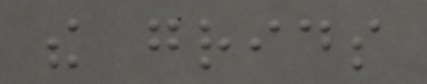the grids
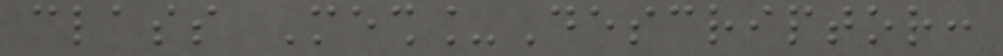class Mesh_Descriptor:
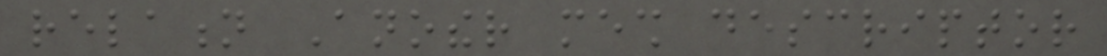relation Another mesh descriptor
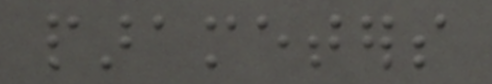parameters
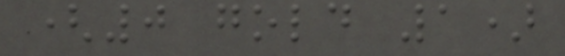(0 gold 1)
